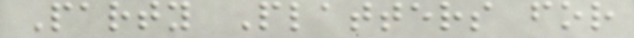Party Platters for
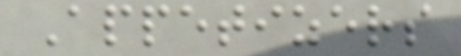Appetizers
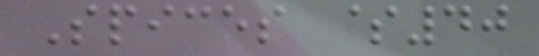Spices $40
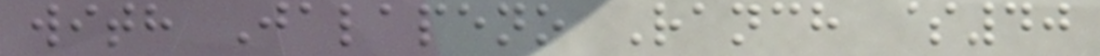with Jalapeno Ranch $40
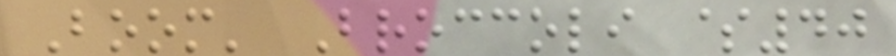Boom' Broccoli $40
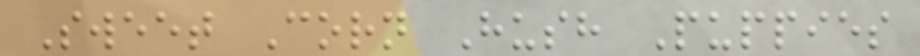Sweet Corn Hush Puppies
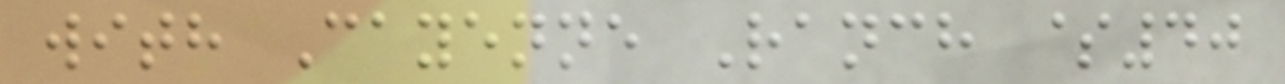with Cayenne Ranch $40
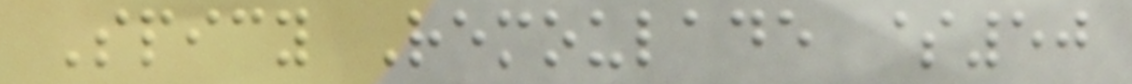Spicy Remoulade $50
